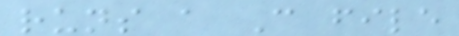runs a C file
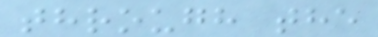through the
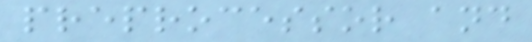preprocessor and
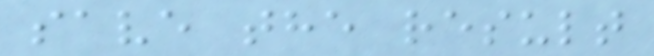save the result
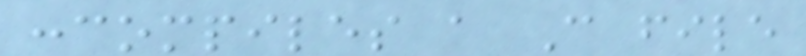:compiles a C file
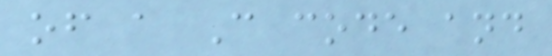of a C code and
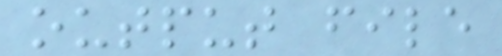output file
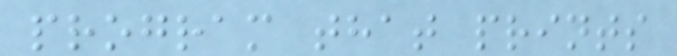program that prints
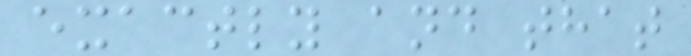exactly and that
